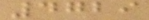4729
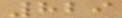829
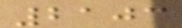2103
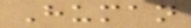Human
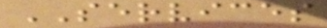SERVICES
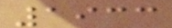1933
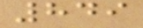849
